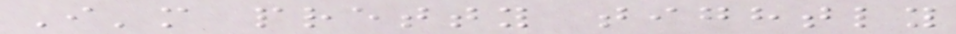I'm pretty tightly
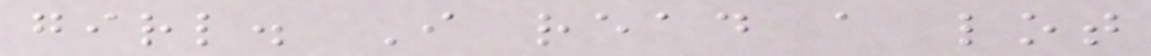girl. I read a lot
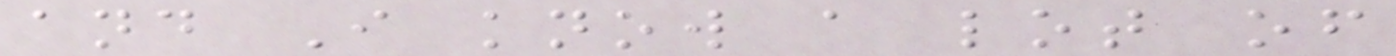and I know a lot of
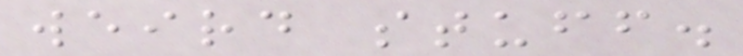weird stuff.
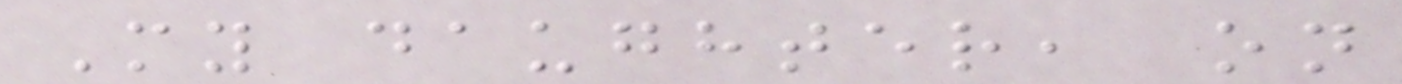My daughter, on
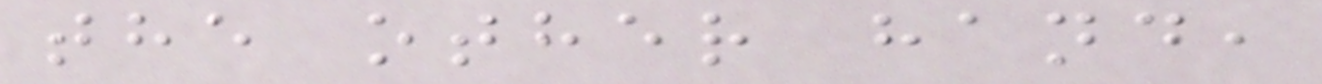the other hand,
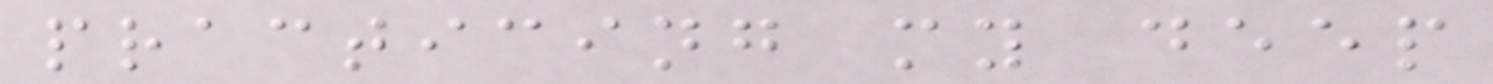practicing my deep
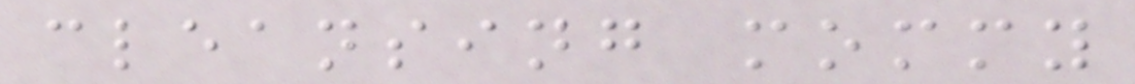cleansing mommy
